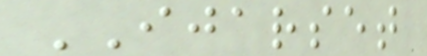IJARSET
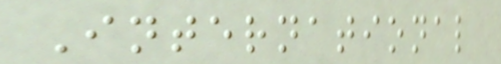International
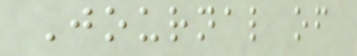Journal of
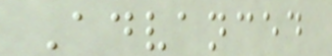Advanced
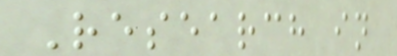Research in
